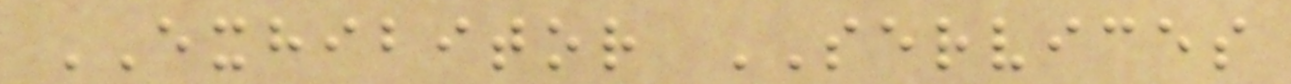EXHIBITOR SERVICES
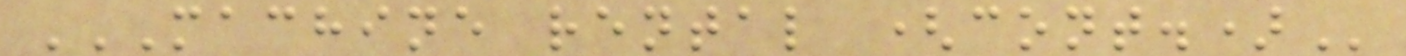MACHINE RENTAL (CONT.)
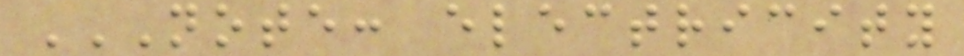NOTE: ELECTRICITY
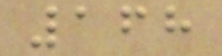168
